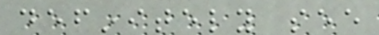definitely see
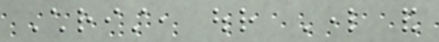Christ, our Lord and
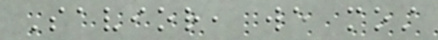Savior, we most
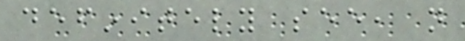definitely see, not
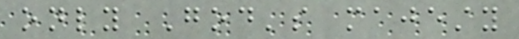only God's majesty
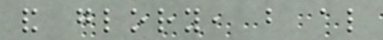and glory, but also
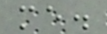me.
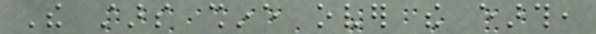The stars shine over the earth,
